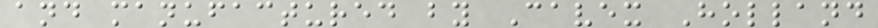and manufactured by Cavex Holland
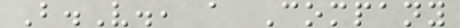B.V., a Company
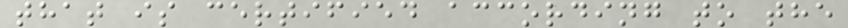that is certified according to the
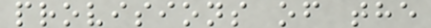provisions of the
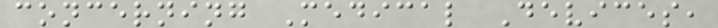concerning Medical Devices,
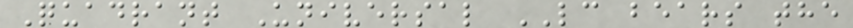Quadrant Universal LC bears the
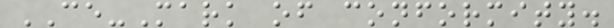CE-Mark of conformity.
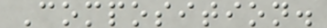Composition.
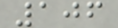106
